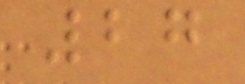27
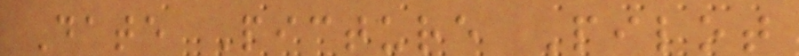Date Picture Pilot
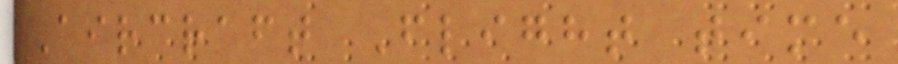Aircraft Flight time
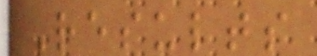Results
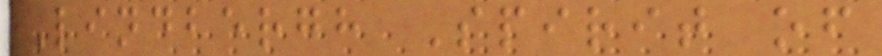Lindbergh Spirit of
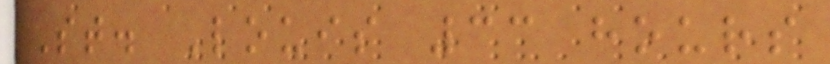St. Louis 33 hours
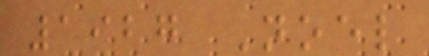1927 Noel
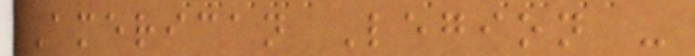American Legion -
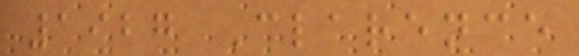1927 Clarence
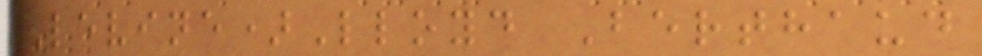Levine)Lloyd Berthaud
